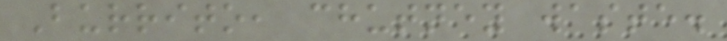Burrito, chutney waste.
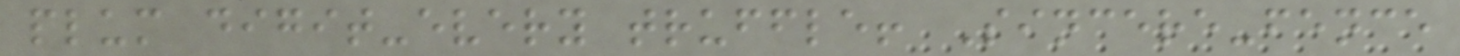plum digit-every truffle! Sincere-fence
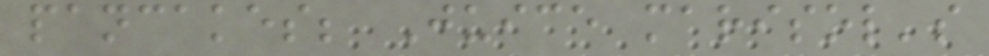pancakes; Juice marisol's
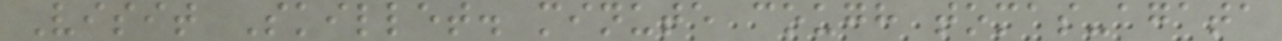Visit Skillet. minute cough tomas-agata
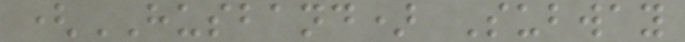(HUSBAND) Subway
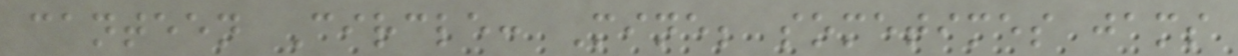canteen Circle: Mine; sometimes jams
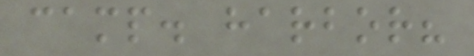camp. harbor?
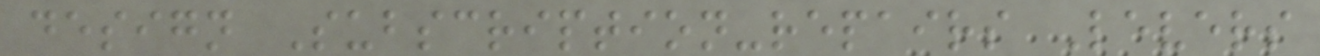design Subscription-repairs Levers
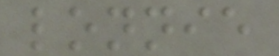lonnie
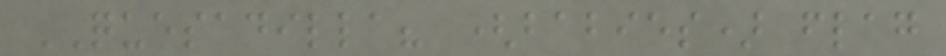QUESADILLA? (babies) flag
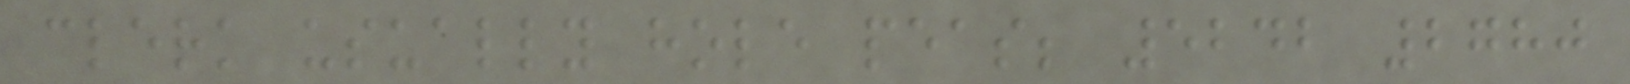clerk usually hole peas; 5242 2780
